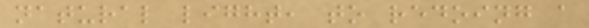natural light, to redoing a
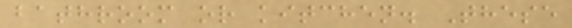bathroom or kitchen. These
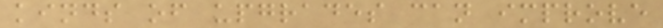kinds of upgrades can improve
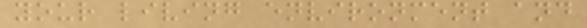your living environment and
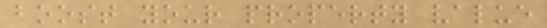boost your property value
